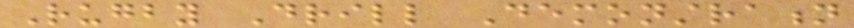Rugby Drill Demonstration
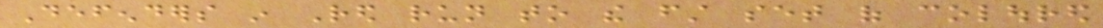Defenders in Red run to the first set of coloured
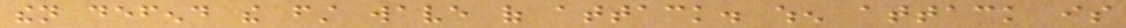then defend the first wave of attack. when attack is
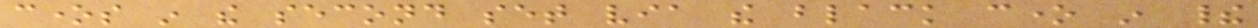cones in the second set via the black cone in their
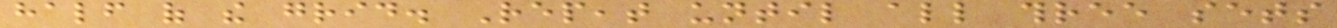half of the grid. Repeat until all three sets
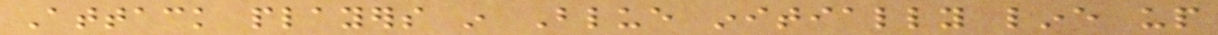Attack players in Blue initially line up
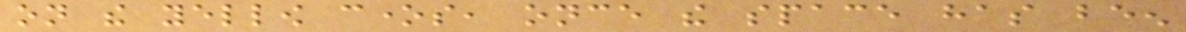on the yellow cones, once the space has been
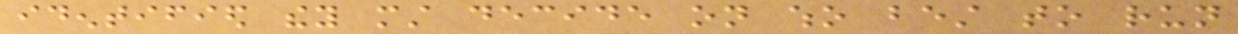identified they must decide on who best to run
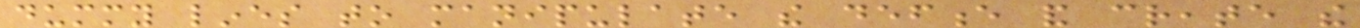dummy lines to manipulate the defence and create the
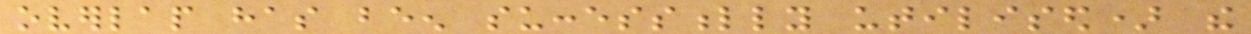overlap has been successfully utilised) the
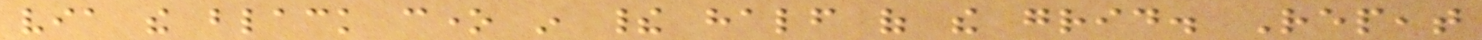via the black cone in their half of the grid. Repeat
